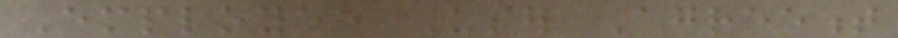Employee User Agreement
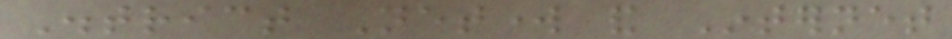District Network and Internet
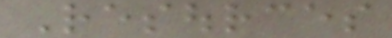Resources
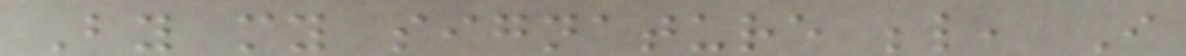By my signature below, I
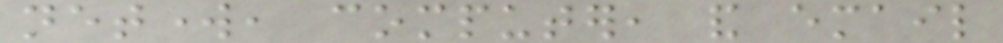network, computer, and email
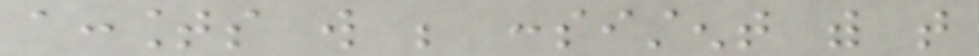accounts will be consistent with that
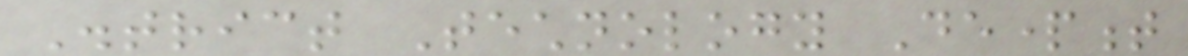District Technology Department
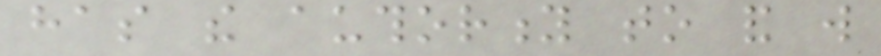has the authority to and will
